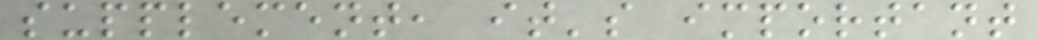supplement, it's important
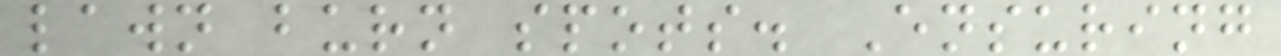lawn burn spots. Ensuring
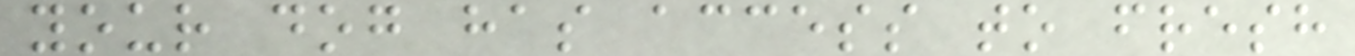your dog has access to fresh
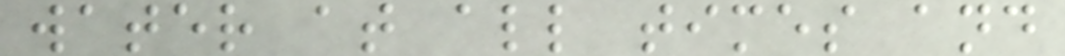water at all times and
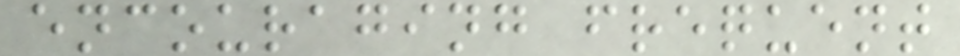encouraging frequent
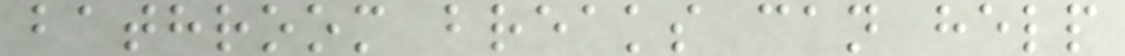bathroom breaks can help
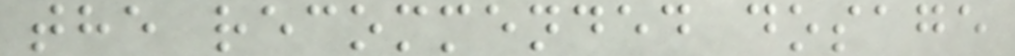the recommended dosage
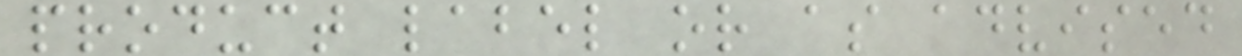product label or as advised
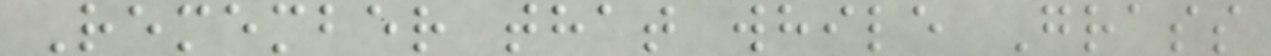Remember that while Grass
